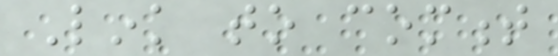Link to comment
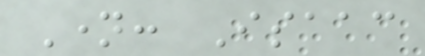Name: Isaac
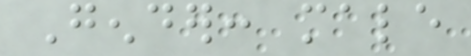Gender: male
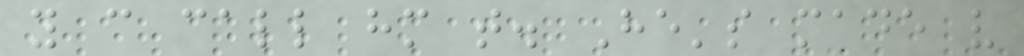you can call him that. He's made very
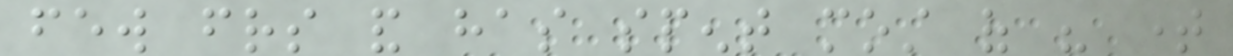few friends and has spent most of his time
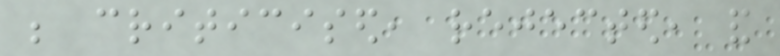be criticised, rejected, and
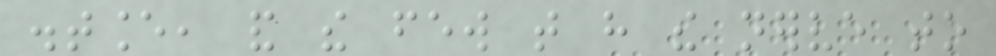distance, and the few that have the nerve to
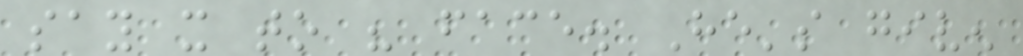say it to his face. He's given
